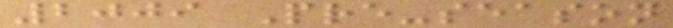2009 Pre-season
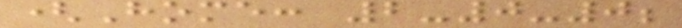(Home: 2-0-0;
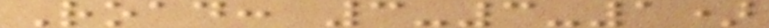Road: 3-3-1)
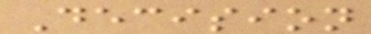Decision
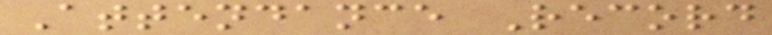Attendance Record
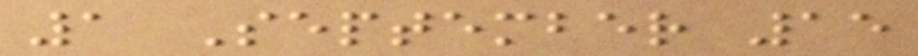1 September 15
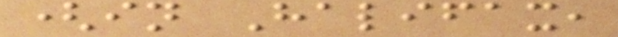(in Halifax,
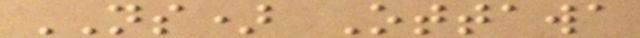NS) Ottawa
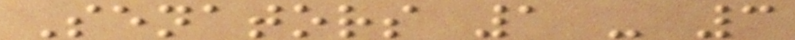Senators 1 - 3
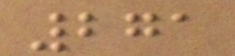271
